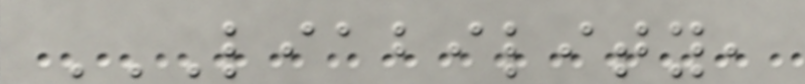LIABILITY,
